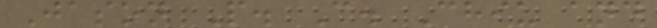Jason P. C. Chiu and
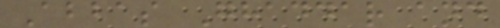Abbas Ghaddar and
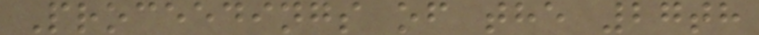Proceedings of the 27th
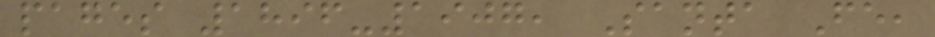pages 1896-1907, Santa Fe,
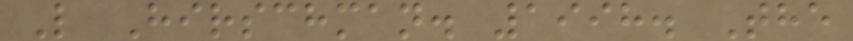L Hirschman. 1998. The
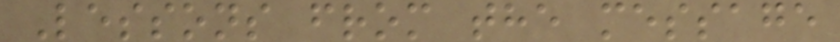Lessons from the message
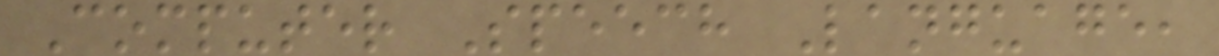Computer Speech Language,
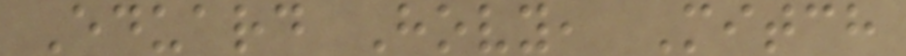Eduard Hovy, Mitch
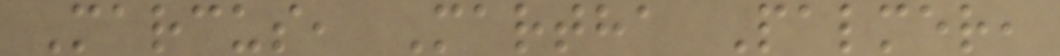Marcus, Martha Palmer,
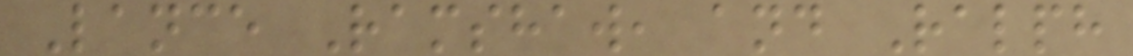Lance Ramshaw, and Ralph
